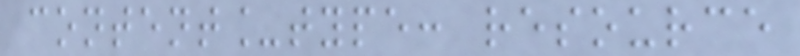content_type: resource
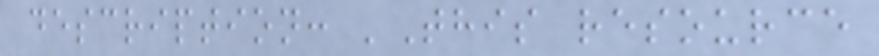description: 'This resource
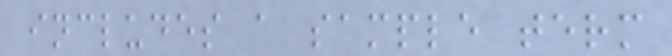includes a sample term
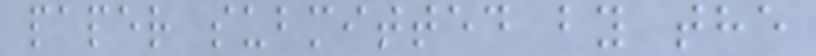paper submitted by the
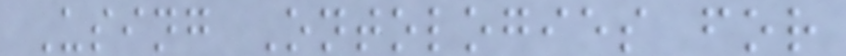Using Ontologies for
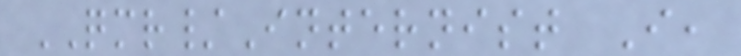QMR/Internist I,
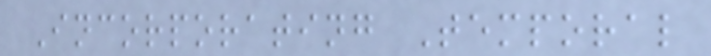Incorporating Temporal
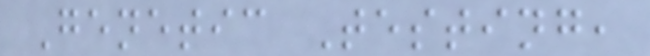Genetic Testing,
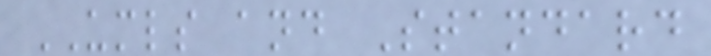UMLS and Standard
